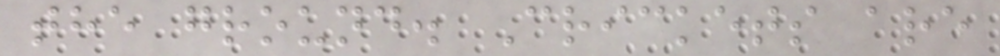the ground. Crickets are
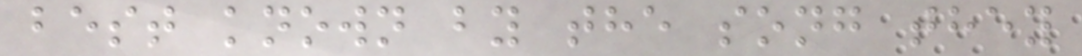best known by the song they
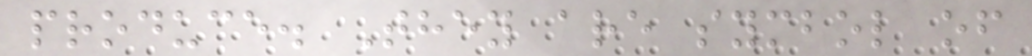produce. They are symbol of
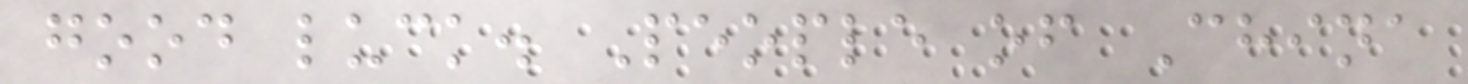good luck. People of China
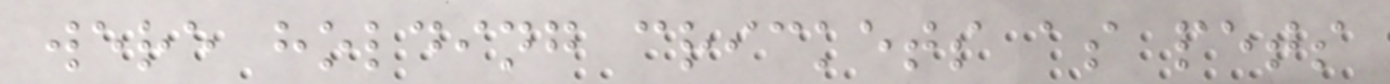were holding crickets as pets
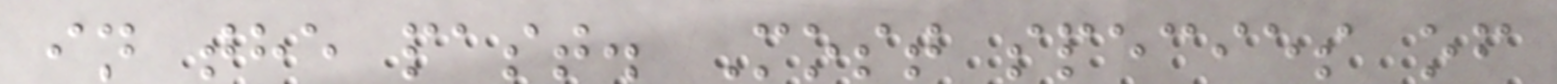in the past. Most species of
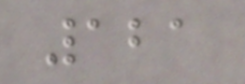121
